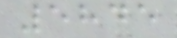5845
